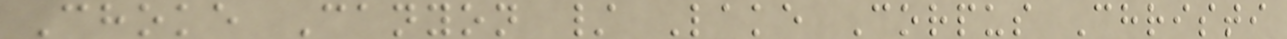Choke Canyon / Lake Corpus Christi
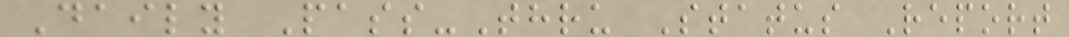Daily Pass-Thru Status Report
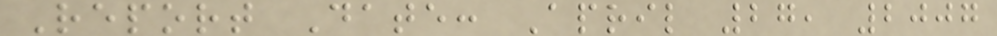Report Date: April 27, 2007
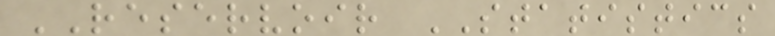RESERVOIR STATISTICS
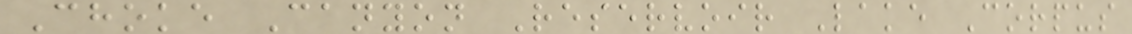Choke Canyon Reservoir Lake Corpus
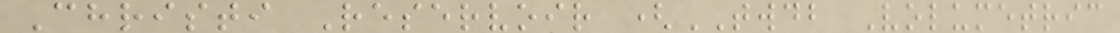Christi Reservoir (TWDB Volumetric
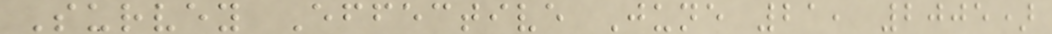Survey Effective June 21, 2005)
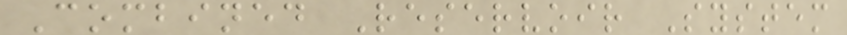Combined Reservoir System
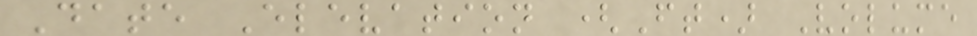Date Elevation (Ft) Volume
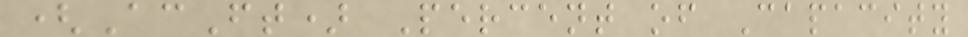(AcFt) Percent of Capacity
